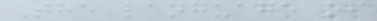The language of
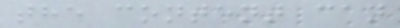the content can
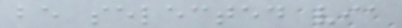be selected via
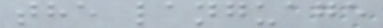the language
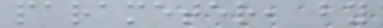parameter, by
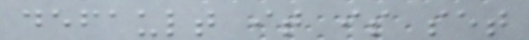default it is set
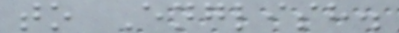to English.
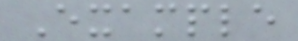Example
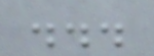...
